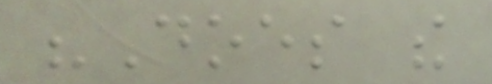"Does the
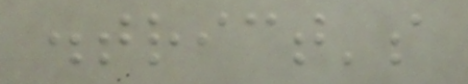district's
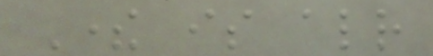There is already
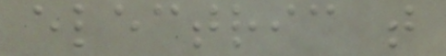electric that
